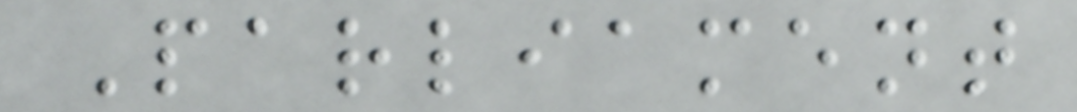Parliament
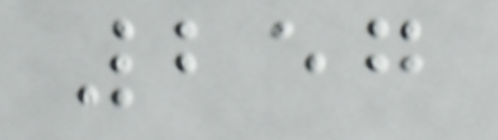257
